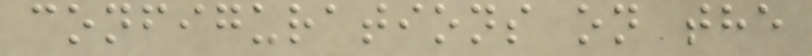configurations on the
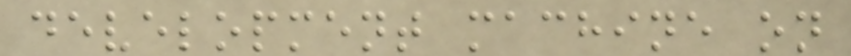development machine on
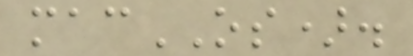macOS).
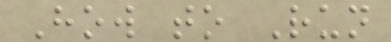How to Run
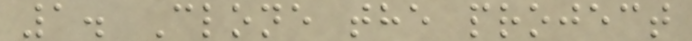1. Clone the project
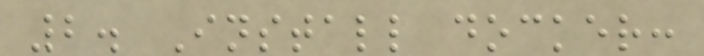2. Install docker:
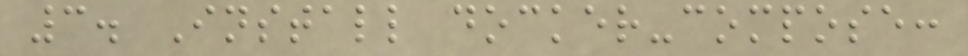3. Install docker-compose:
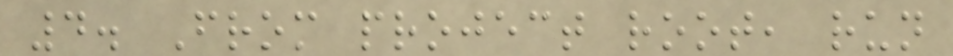4. From project root, run
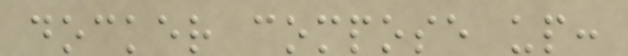docker compose up:
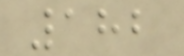182
